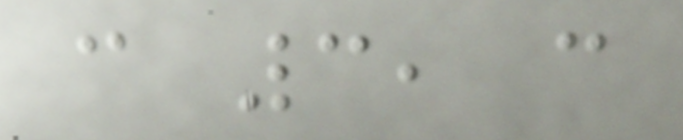c 3, c
